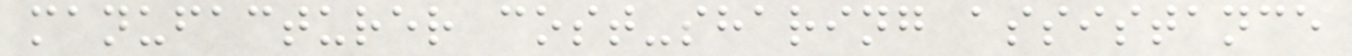manufacturer cost-sharing assistance
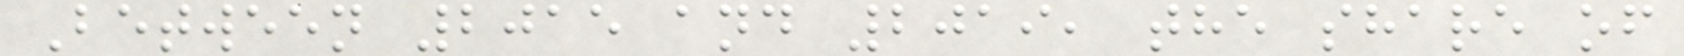Between 2015 and 2019, the share of
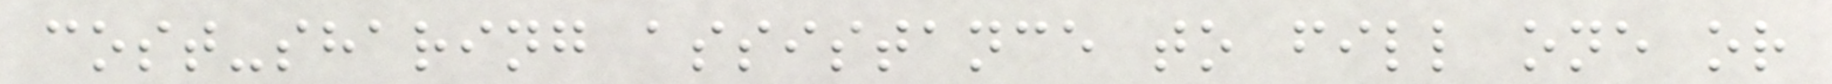cost-sharing assistance to fill one or
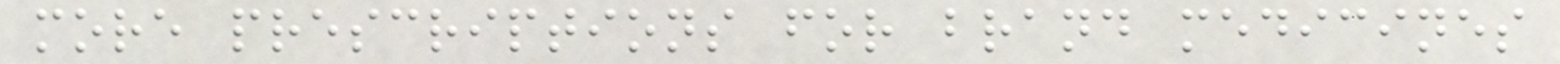more prescriptions for brand medicines
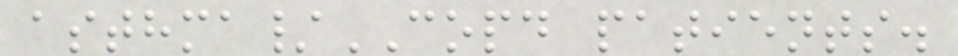asthma/COPD patients.
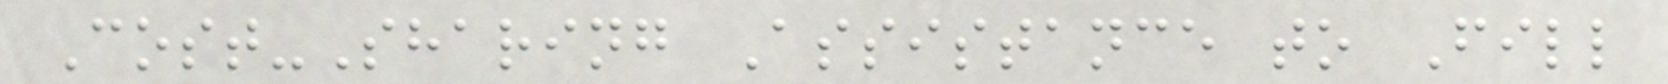Cost-Sharing Assistance to Fill
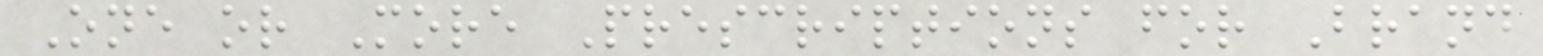One or More Prescriptions for Brand
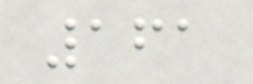161
